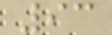93
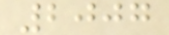2007
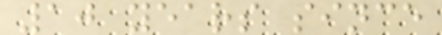10 years since
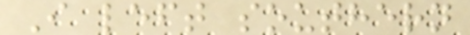I left southern
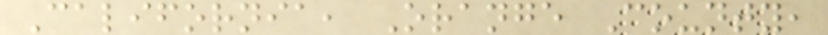California, Orange County,
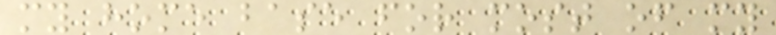my home base for most of my
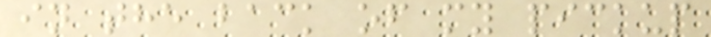in the back of my pickup
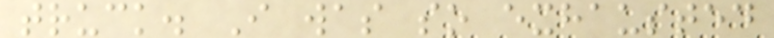truck. I was so exhausted
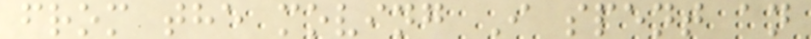from the moving I spent an
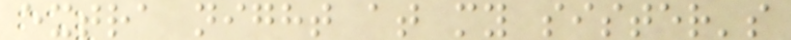extra night at my sister's
